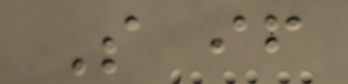So if
